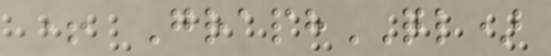+ GraphQL)
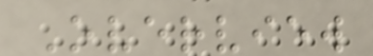Overview
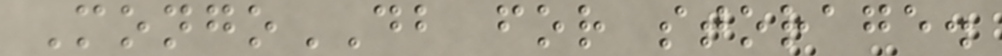MongoDB for storage.
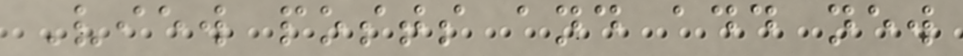View posts and add new
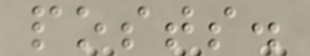posts.
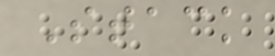Stack
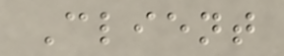Client
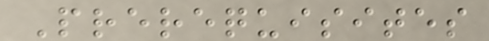Prerequisites
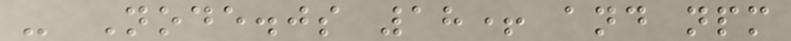- Node.js 18+ and npm
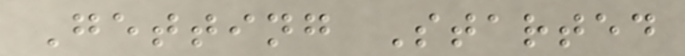Getting Started
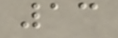13
